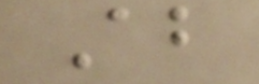About
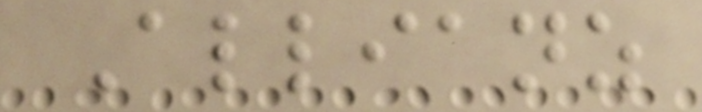Allianz
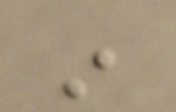in
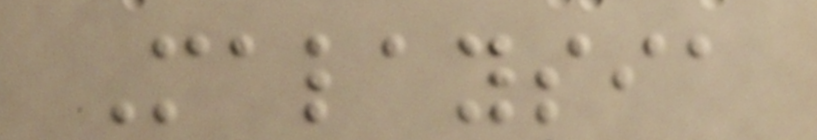Malaysia
